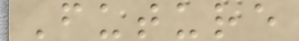Future
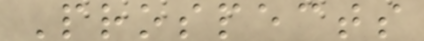Prospects
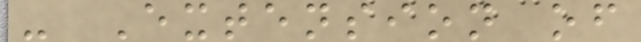- Extension of
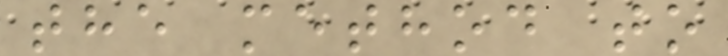the method to
